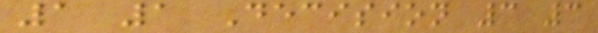1 1 Decision 3 3
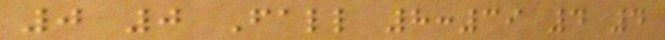0 0 Fall 8:39 4 4
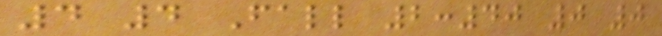4 4 Fall 2:40 0 0
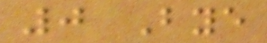0 Bye
